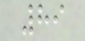89
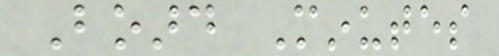Board Minutes
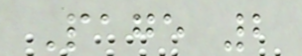Page 2
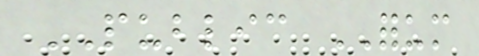PUBLIC FORUM
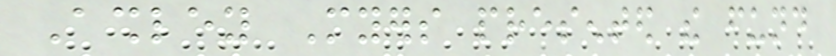Ashley Myers presented the fund
